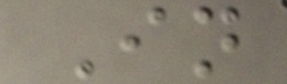In
